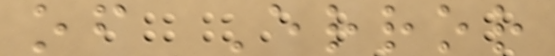of Error
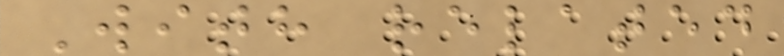With related
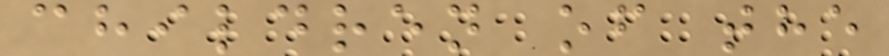children of the
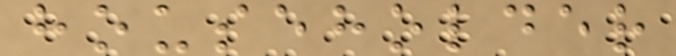householder
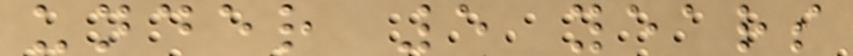under 5 years
